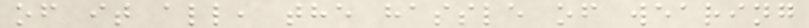of it all, the hassle of wearing
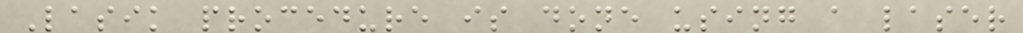Lasik procedure is done using a laser
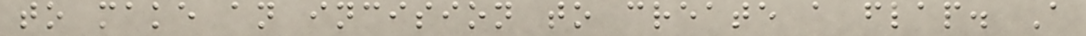to make an incision to create a flap. A
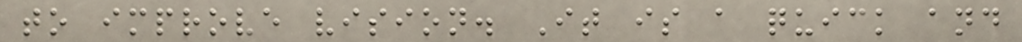to improve vision. It is a quick and
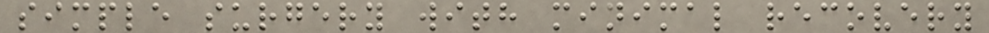simple surgery with minimal recovery
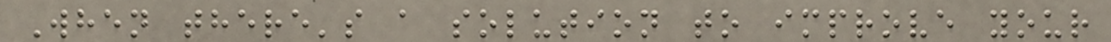When there's a solution to improve your
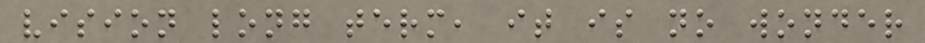vision long term, it is no wonder
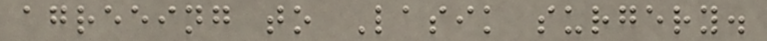agreeing to Lasik surgery.
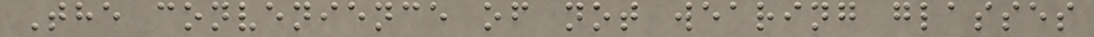The convenience of not wearing glasses
